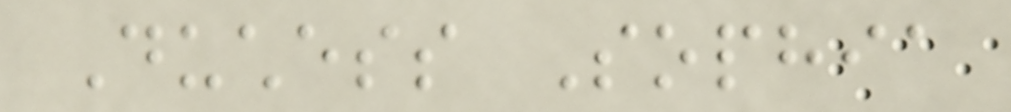Duchess Sophia
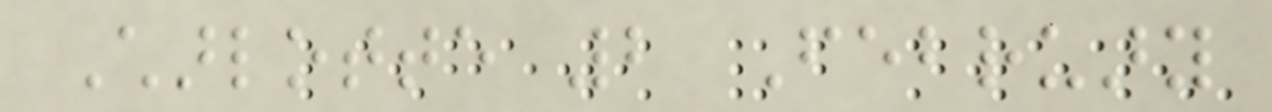Charlotte 2 February
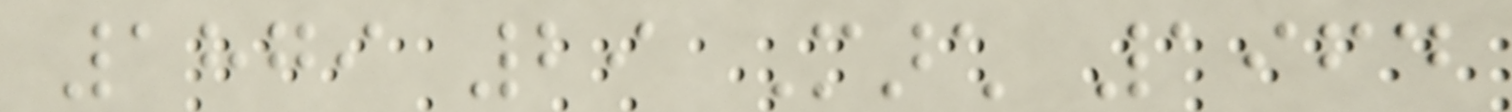1879 29 March 1964
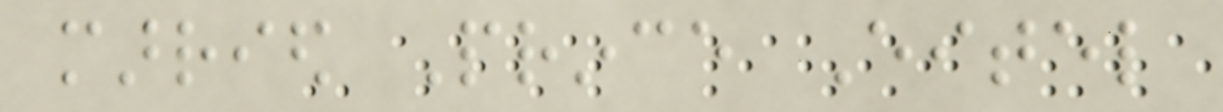married Prince Eitel
